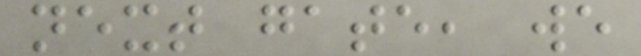next gate, we
